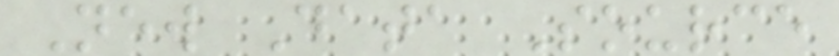New Data Source
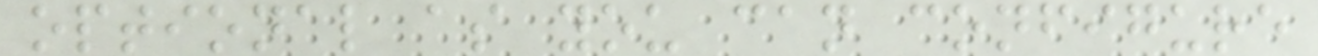optional as you can configure
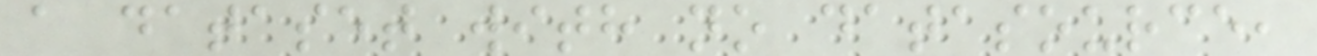a dataset with no datasource,
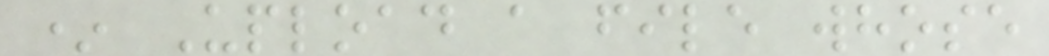* Upload a file whose
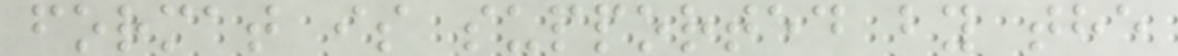format is supported by the
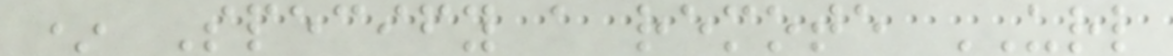* Specify a remote URL
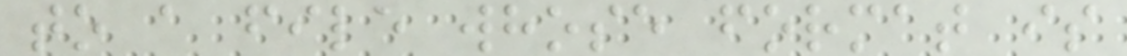to a file whose format is
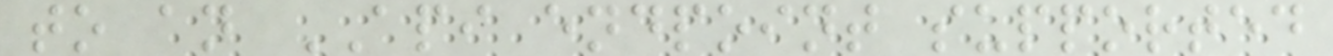to an API endpoint supported
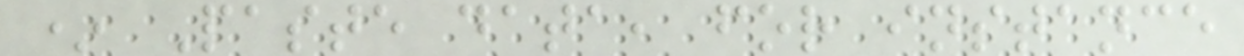* Paste data, for instance
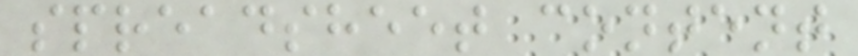spreadsheet content
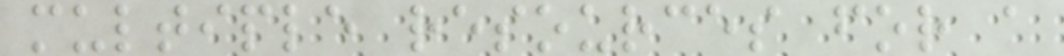multiple resources for a
